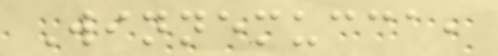Winnemucca,
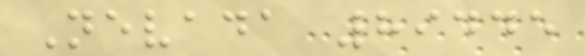Nevada 89445
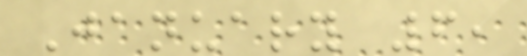January 6,
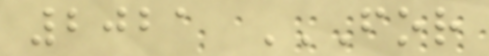2021 FOR
